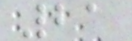21
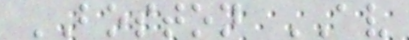BOSTON AV
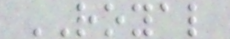ROYAL
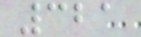321
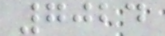7024
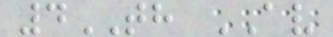4TH AV
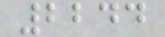2244
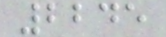2245
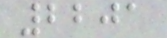2201
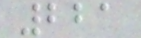221
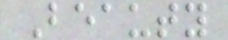Beauty
